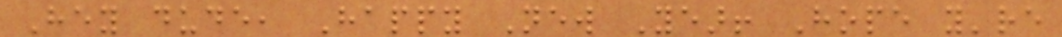Hey dude, Happy New Year! Hope you're
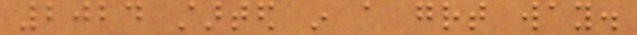2024 started in a great way.
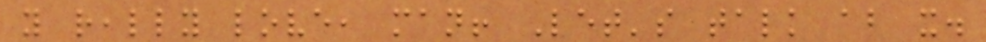you really love, man! Let's talk about it.
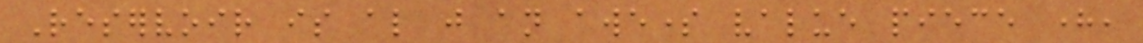Reservoir is also just an awesome value piece here,
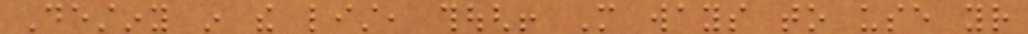Destiny in the list, though! More ways to use your
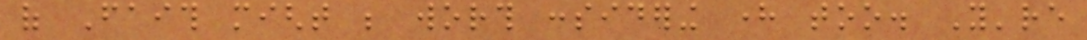of Faith might be worth considering here too. You're
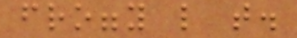froggy like that.
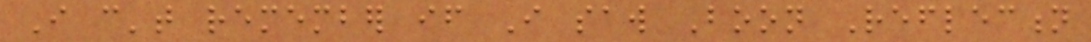I can't remember if I saw Boon Reflection
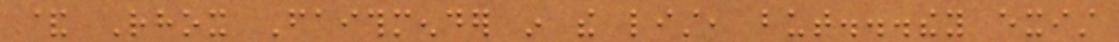& Rhox Faithmender in the list, but...they exist
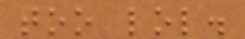too lol.
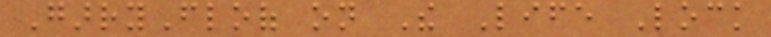GarryFloof on The Life Lock
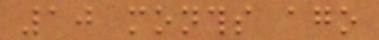10 months ago
